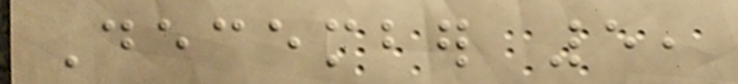December 5,
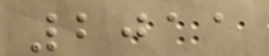2011
